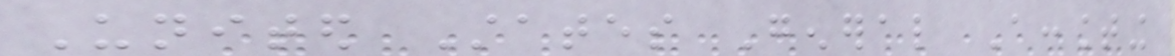United States General Accounting
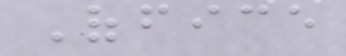Office
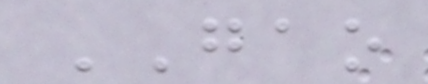GAO
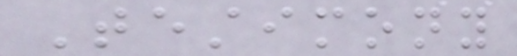Testimony
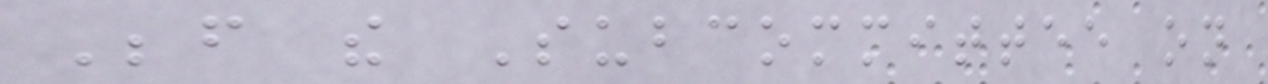Before the Subcommittee on
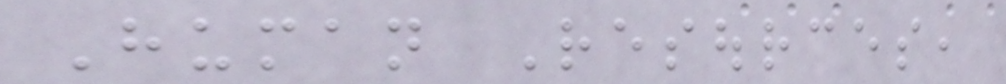Human Resources,
